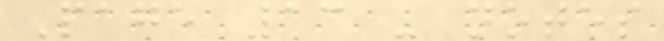Page 13 - notes
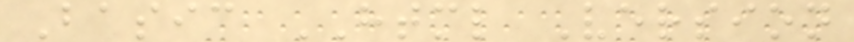Basic HTML Version
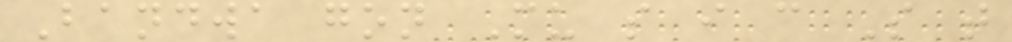Bandwa gon Mu s i c S t
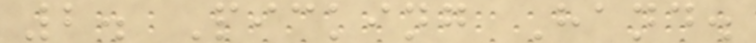2. Picking Hand.
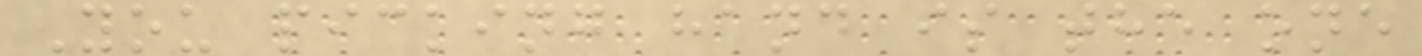You picking hand is the one
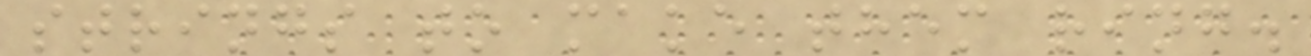strings to make them ring.
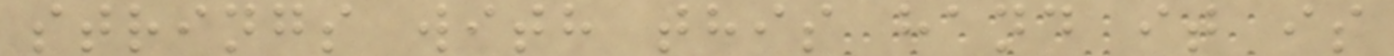strings with this hand it is
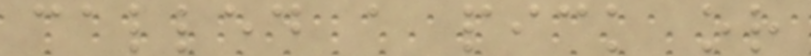called a pick or
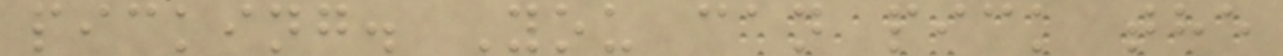picking. You can pick the
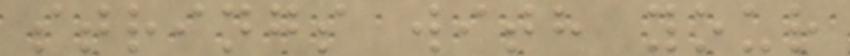strings with your
